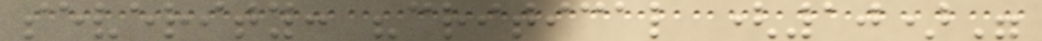severity: "critical (10)"
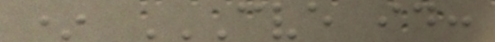* CVE ID:
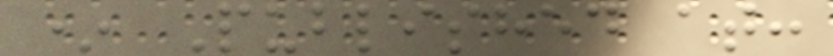* Published at:
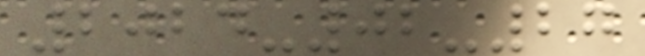2024-02-27
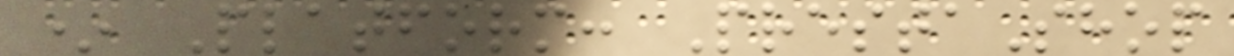* Platform: PrestaShop
